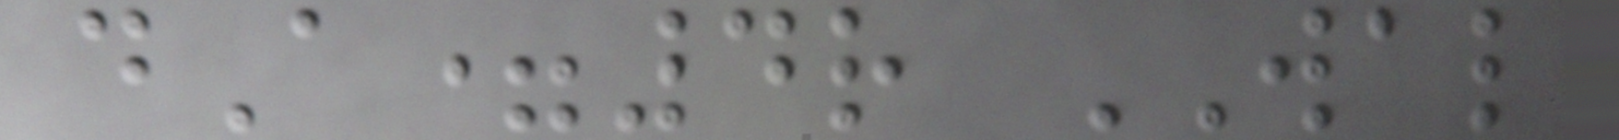dA=4r WAL
